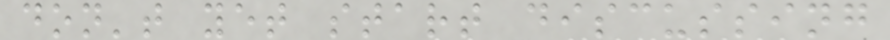don't yet start discussing
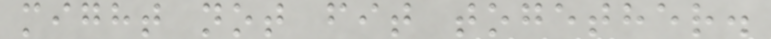might not fit together.
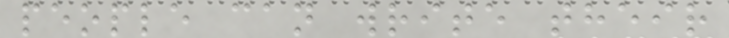people can write their
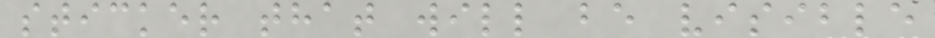sticker that will be visible
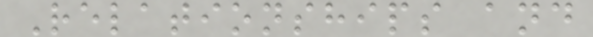Relationships and
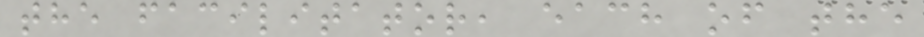the facilitator, each of the
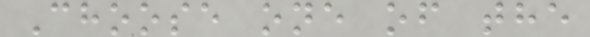Choose one of the
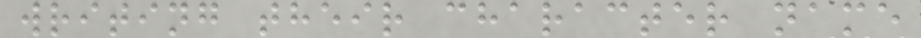writing their character name
